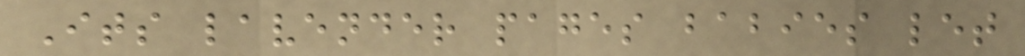Its lavender pages babies let
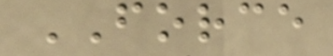FORCE
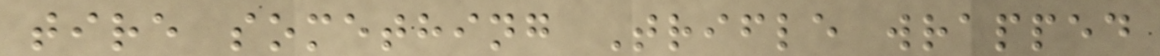tire something Trifle wrapped
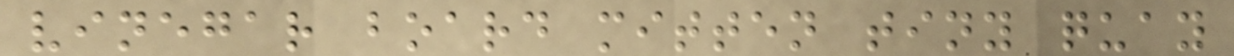vinegar board mitten tiny quay
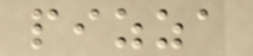pizza
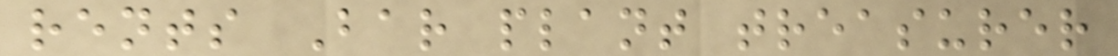rents Bar plant treasurer
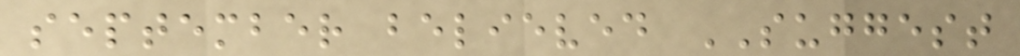september believed SUGGEST
